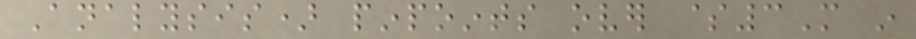Analysis) pinpoints over $3M in
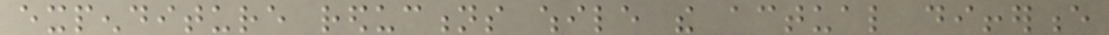expenditure reductions while the actual difference
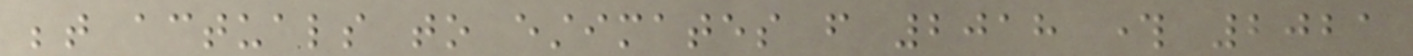between actuals to estimates from 2018 through 2021
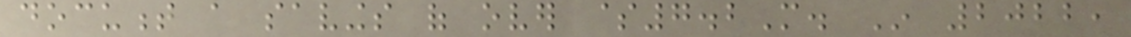document a savings of over $7.2M. In 2022,
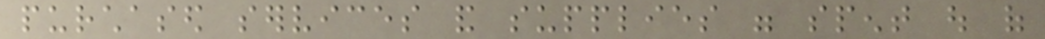purchased services and supplies were spent out of
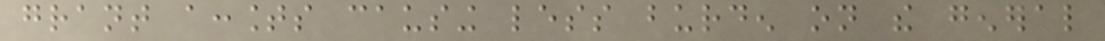grant accounts causing less burden on the general
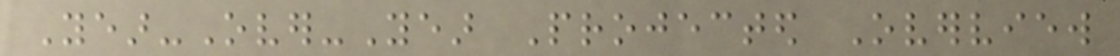Year-Over-Year Projected Overview
